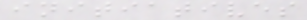initiatives
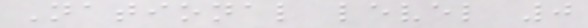National level 0
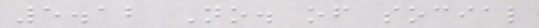5.12 No. of social
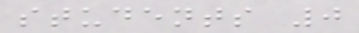students 0
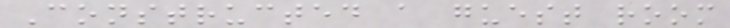Constructed a guest room
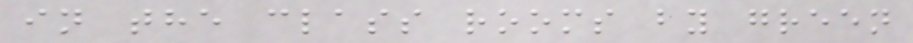in the class rooms by green
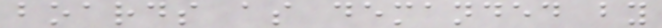boards as demanded by
